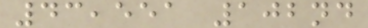43,551 102nd
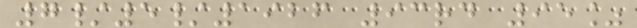7/5/1926 93rd 95%
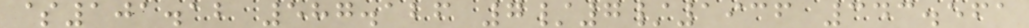$101.12 587.126 7/7/1936 343.561
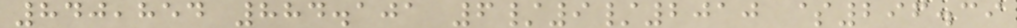840,854 884.101 6/9/2010 $296.39
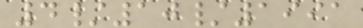4/10/1991
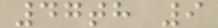47th 9
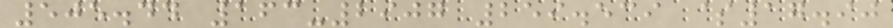505.44 163-2907 259.539 $17.90
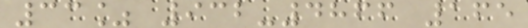33% 932-4866 165
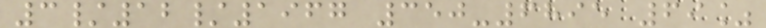3/12/1967 350-6895 69%
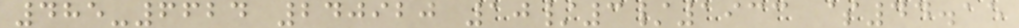485-6624 240920 10/3/1933 $44.15
